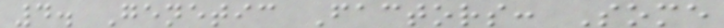4. Genetic Factors: Some
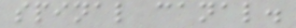spinal canal.
